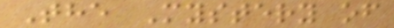The Mystery of
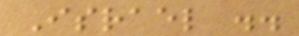Israel ..
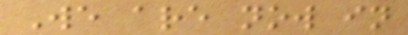We are now in
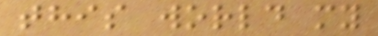this world my
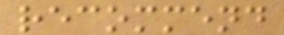recommend
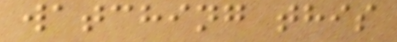watching this
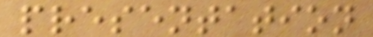presentation
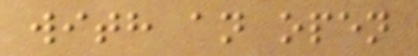with an open
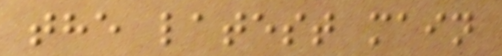the latest main
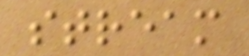stream
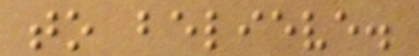to believe.
